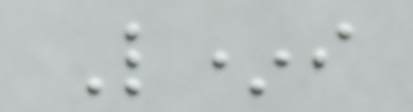L*i
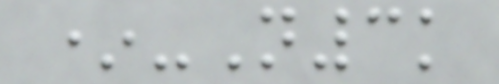*-N3k
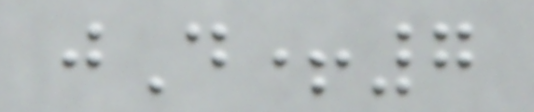jD+7
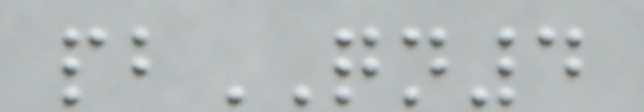pbQN4
